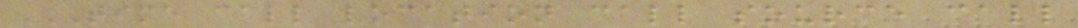TIME CALL LOCATION CALL SOURCE CALL
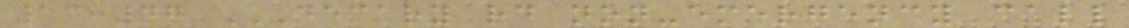13:47 DECARY RD NON-EMERGENCY CALL
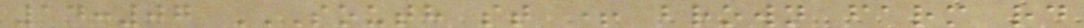14:07 SOUTH ST + BROWN FARM RD
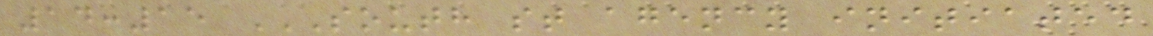14:15 SOUTH ST AGENCY INITIATED
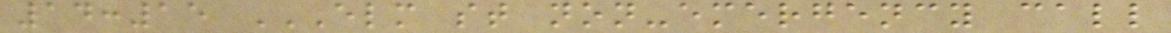14:15 ELM ST NON-EMERGENCY CALL
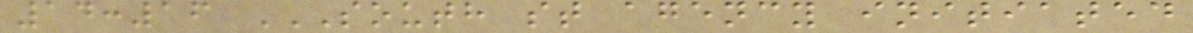14:16 SOUTH ST AGENCY INITIATED
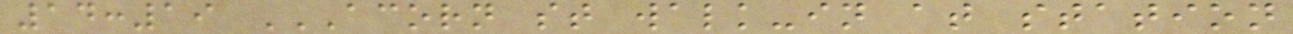14:19 ACORN ST WALK-IN AT STATION
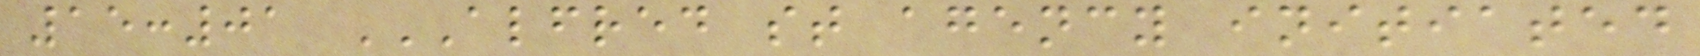15:01 ALFRED ST AGENCY INITIATED
